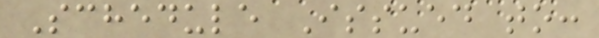Schedule Issued to:
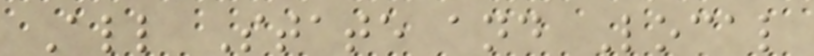All State and Local
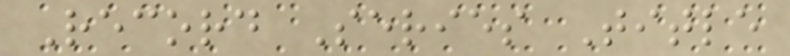Record Series Title
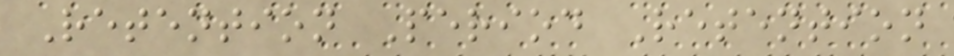Retention Period Retention
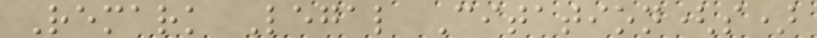Remark Legal Citation(s)
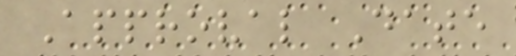Approval Date
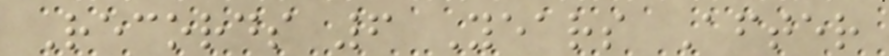Records 6 Years After
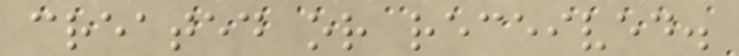created or received.
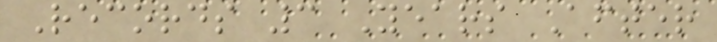Records 3 Years After
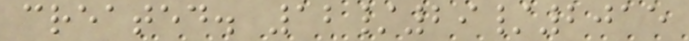created. 12/29/2015
